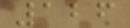126
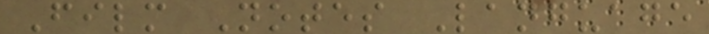Film Notes Language
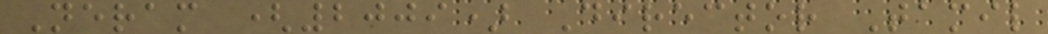Neram (2009) Director Tamil
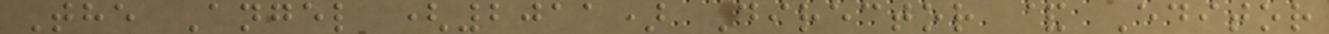The Angel (2011) Director & Editor
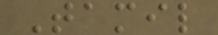Tamil
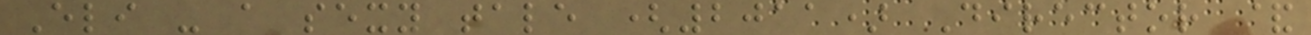Eli - a sexy tale (2011) Director &
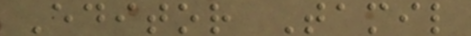Editor Tamil
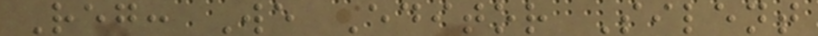Reg: We Editor Silent
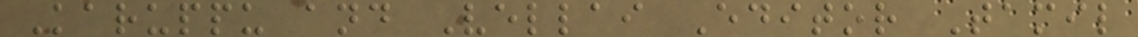Karuppu and Vellai Editor Tamil
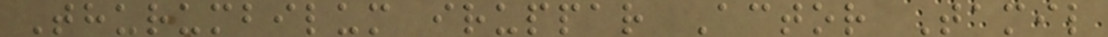Thurumbilum iruppar Actor Tamil
